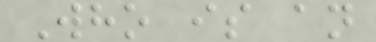Who is an
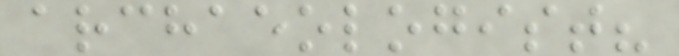archaeologist?
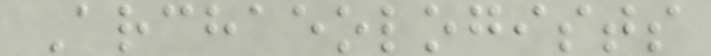Archaeologists
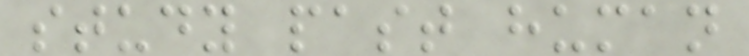study past human
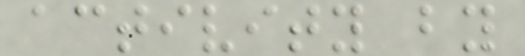activity by
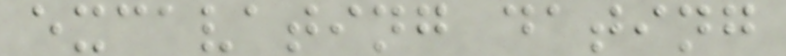excavating dating
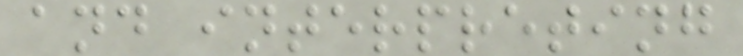and interpreting
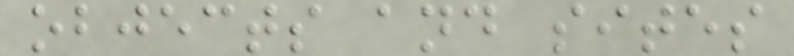objects and sites
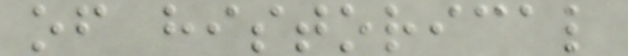of historical
